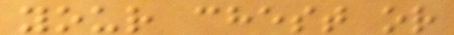your chest or
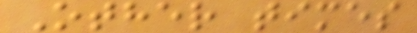Other times
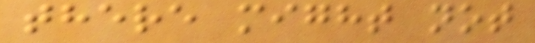there might not
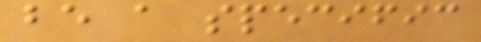be a specific
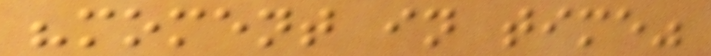"moment in time"
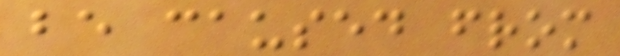be caused from
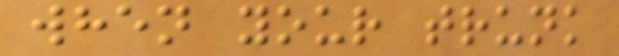when your trunk
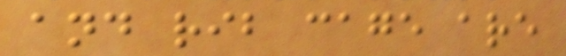and rib cage are
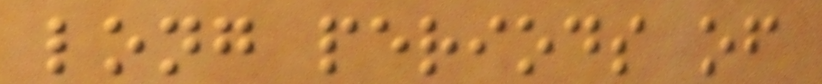long periods of
